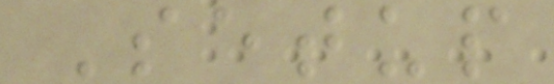Setup
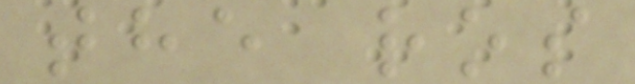the ros
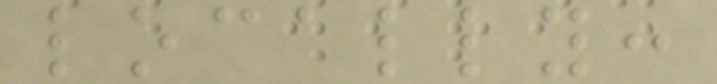locally:
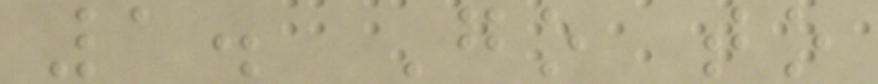1. Go to
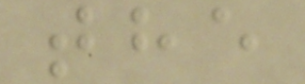the
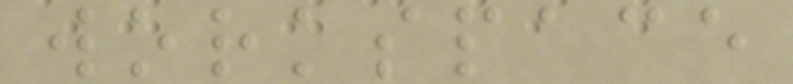workspace
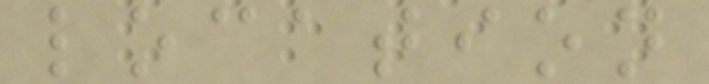location
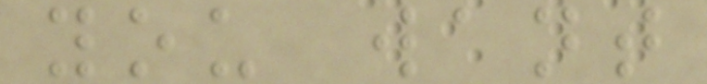you want
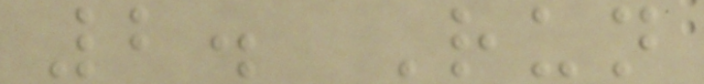2. Run
